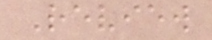Review
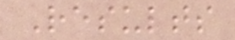Results
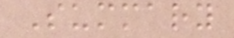Summary
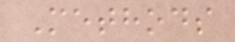Methods
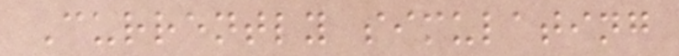Currently simulating
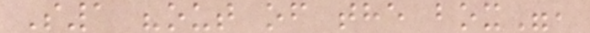S1 "out of the box",
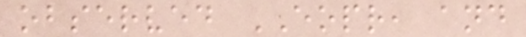observed EOPR, and
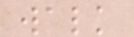walk
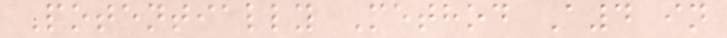Potentially Method A4 in
